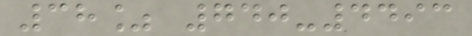38% 740-4493
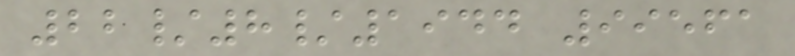22/8/1944 99561
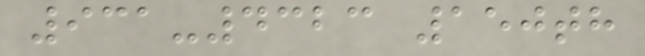931-4323 150th
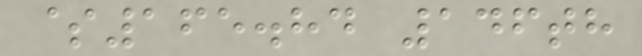$165.84 146th
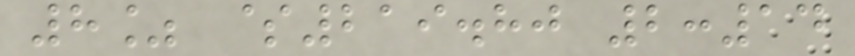8% $219.80 2:14
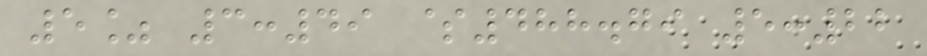5% 3:49 $488.79 5:22
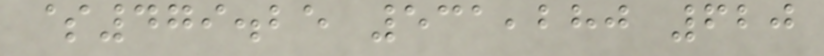$479.25 531,280 620
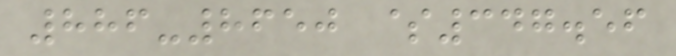886-8650 $347.56
